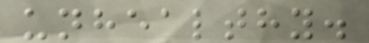unhealthy.
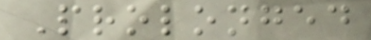Prolonged
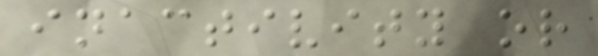inactivity or
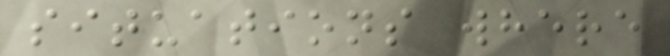situations where
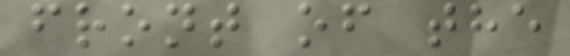front of the
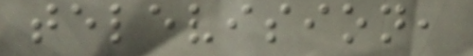television,
